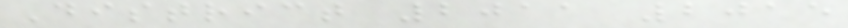District 2011 2015
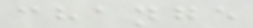change
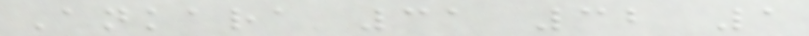Ankara 31 32 1
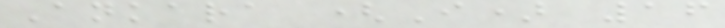Ankara (I) 16
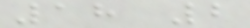18 2
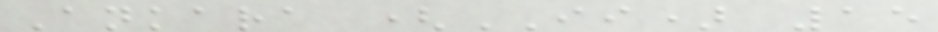Ankara (II) 15
